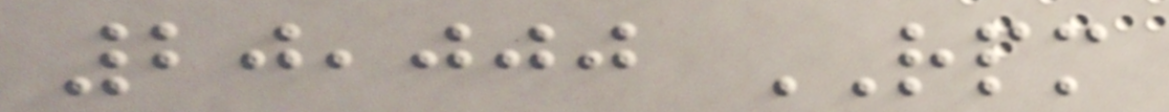20,000 RPM
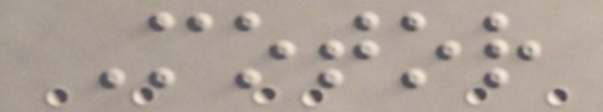Motor
